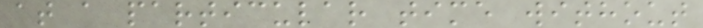at a particular time without
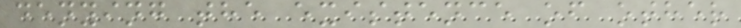denying the existence of other
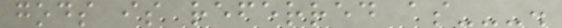gods is referred as---.
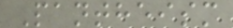Pantheism
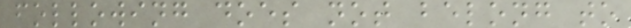following does not belong to
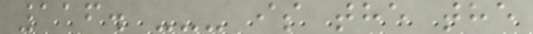116. --- is the the
